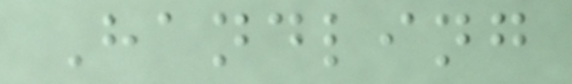Handling
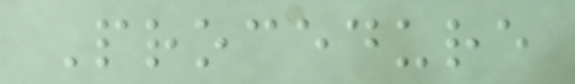Procedure
